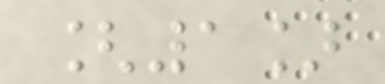[1]
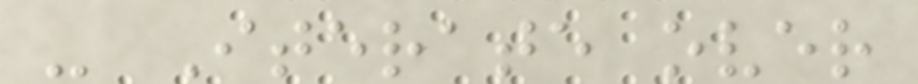- Iterate over
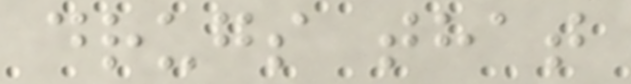drugs that
